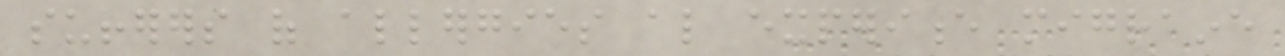sufferers of allergies also experience migraine
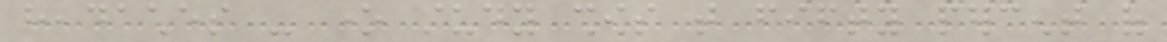headaches - one study shows that fifty percent of
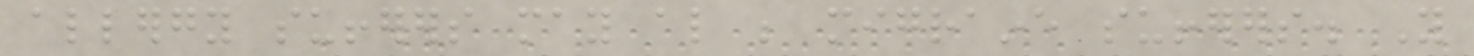allergy sufferers may also be migraine sufferers. You
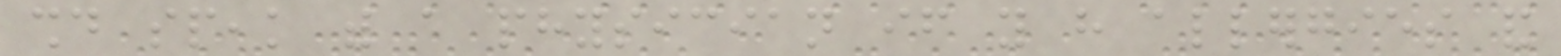should speak with a physician if you have allergies and
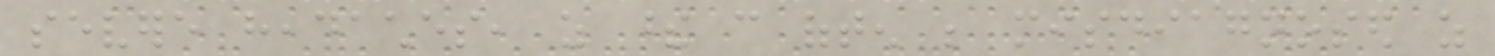severe headaches, as these can often be misdiagnosed as
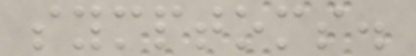symptoms.
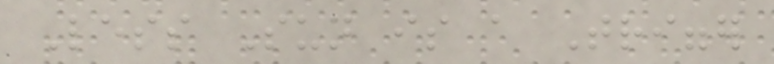Less Sun is a Trigger
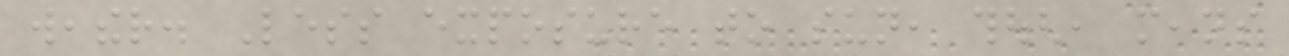weather. Less exposure to sun, though, means
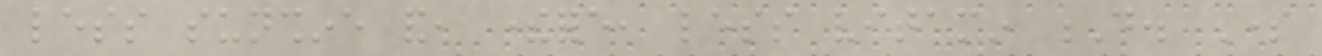less sunshine and, therefore, less vitamin D. Some
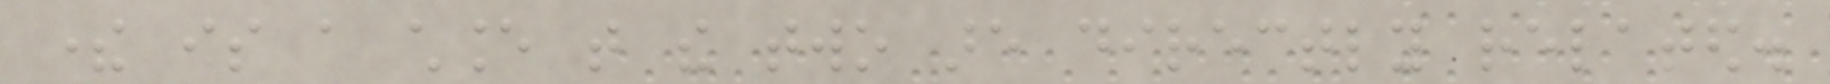there is a chance that the two are directly related.
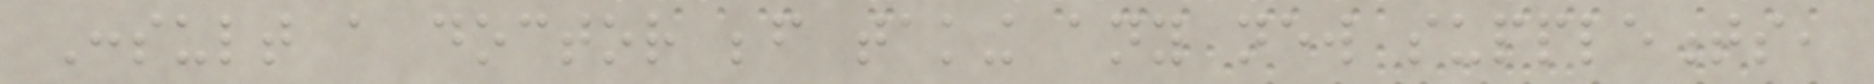Consult a doctor before taking any new supplements,
